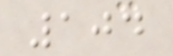104
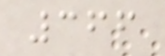366
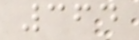364
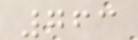763
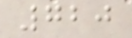720
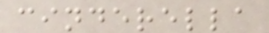cinderella
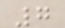7
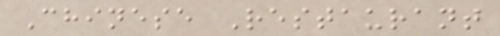Chinese Restaurant
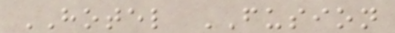HOTEL FUSION
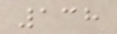138
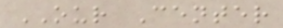OUR Center
